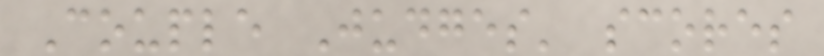Couple Judges' scores
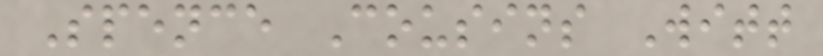Spence Cousins Witt
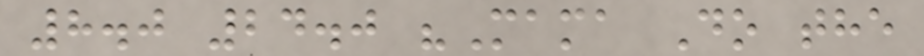8.0 24.0 "Mama Do the
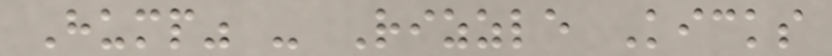Hump" - Rizzle Kicks
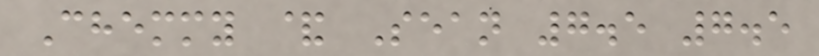Chemmy & Sean 7.5 7.5
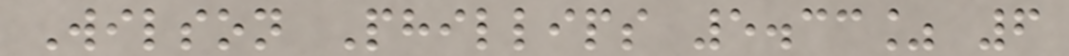Wilson Phillips 5.33% 6
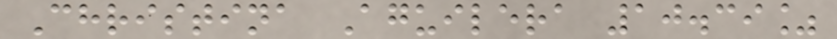Christina Aguilera 10.39%
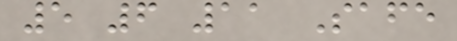5 6 11 Safe
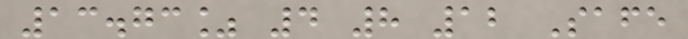13.73% 4 8 12 Safe
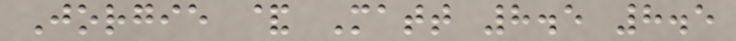Jorgie & Matt 8.5 8.5
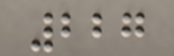227
